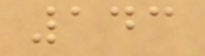143
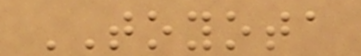TOYOTA
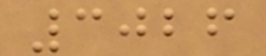3026
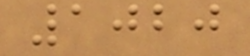1020
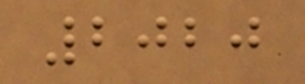2020
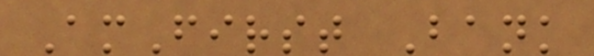AmFirst Bank
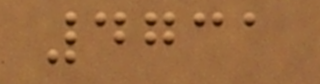4731
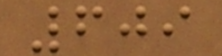609
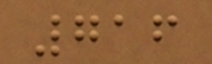716
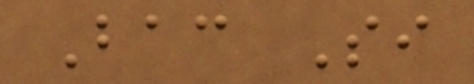Bac Si
